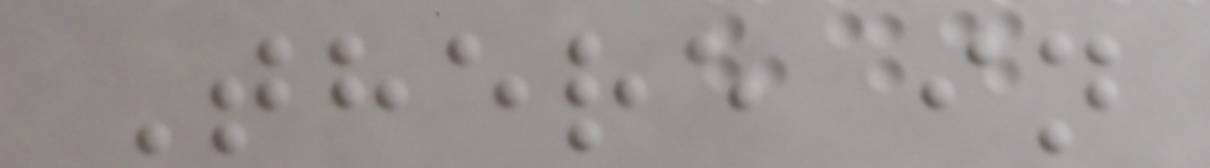There in
